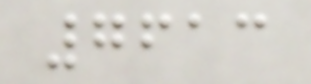7613
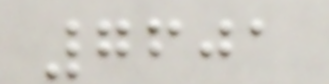7601
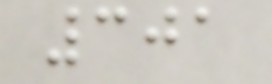301
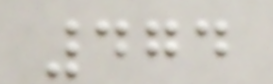474
